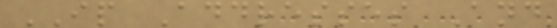IP Addresses And
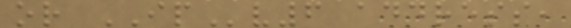or IPv6 address,
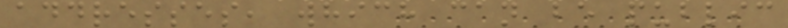addresses, which can be public
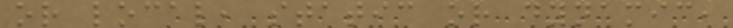or local, static or dynamic,
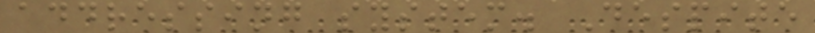addressing system. Despite
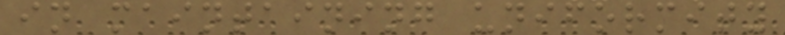in maintaining uniformity
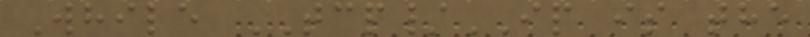While TCP/IP is the
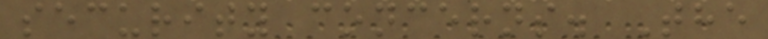security concerns. The
